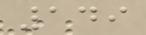149
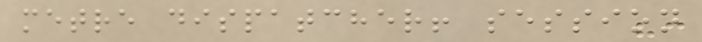metre dispatcher! session
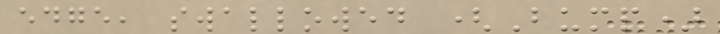edge, swallowed (Bump)
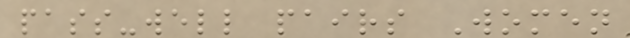pass-well pairs Women
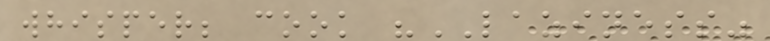whisper; cook "LAZINESS"
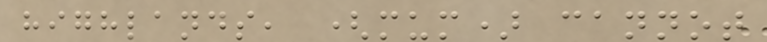highlands, (mum) cannot
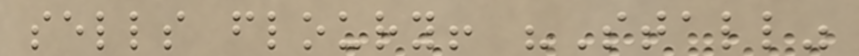sells floury! "Stall"
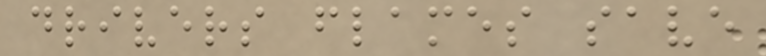drivers flames save
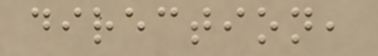direction,
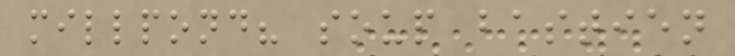millpond? soup bastien
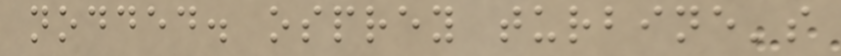nodded. osprey turbine's
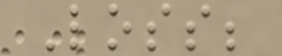Loss;
